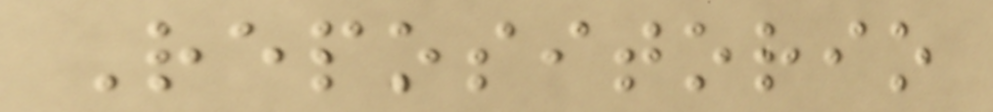Repositorio
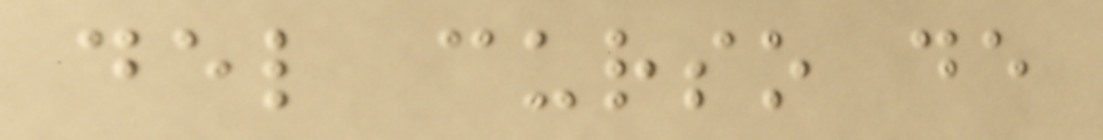del curso de
